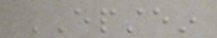EPSTEIN
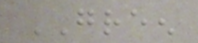GREEN
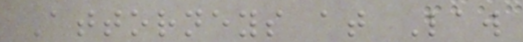Attorneys at Law
